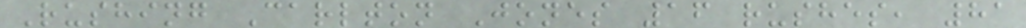Rushing Carlton Jones 16 rushes, 81
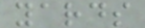yards
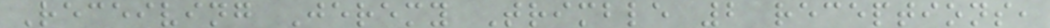Receiving Jeremy Trimble 2 receptions,
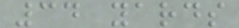34 yards
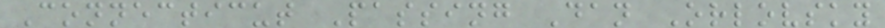Connecticut Passing Dan Orlovsky
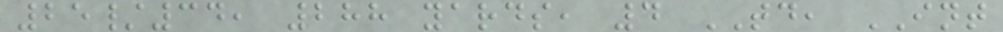25/34, 288 yards, 4 TD, INT
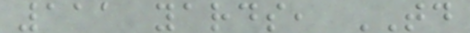111 yards, TD
